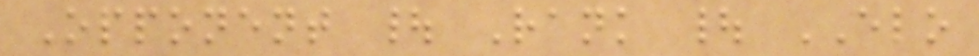Opponent | Rank | ELO
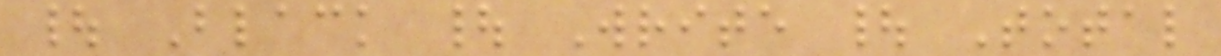| Black | Write | Total
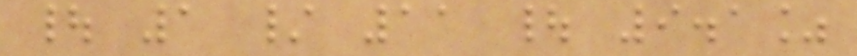| 1 / 11 | 9.1%
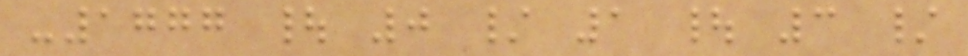-1777 | 0 / 1 | 3 /
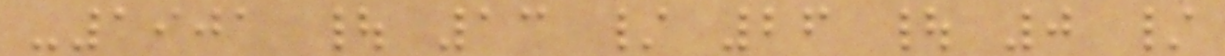-1901 | 13 / 26 | 0 /
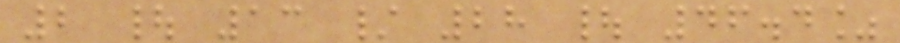2 | 13 / 28 | 46.4%
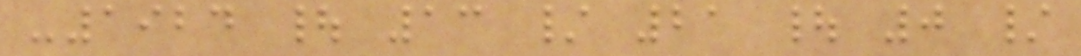-1924 | 13 / 21 | 0 /
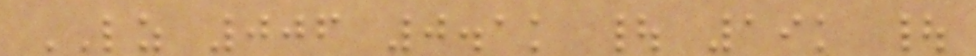LZ 006 0.1k | 19k |
